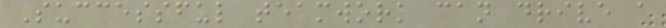Successful teamwork can drive a
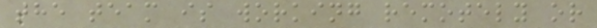the team is working remotely or
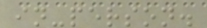in-person.
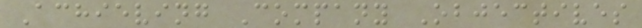Achieving Company Objectives
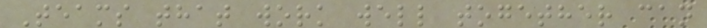Teams that work well together can
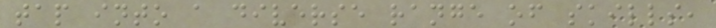tap into a diverse range of skills,
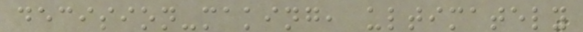decision-making, ultimately
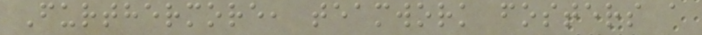Furthermore, teamwork fosters a
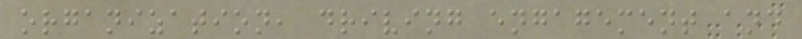organization, driving engagement and
